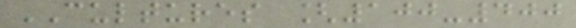CULTURES [100-400
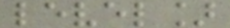level]
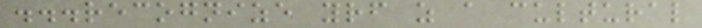...recognize yourself as a cultural
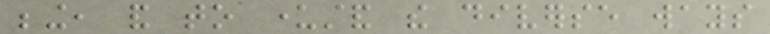being, and to understand the diverse ways
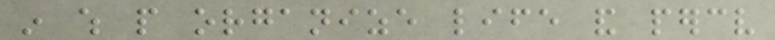in which people organize life and perceive
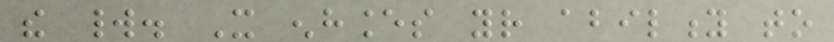the world. It enhances your ability to
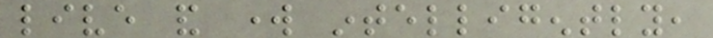live and work intelligently,
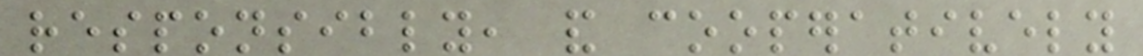responsibly, and cooperatively
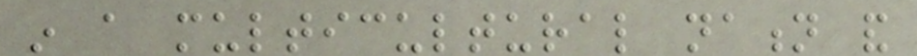in a multicultural nation and
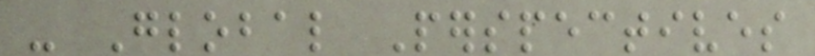- Global Perspectives
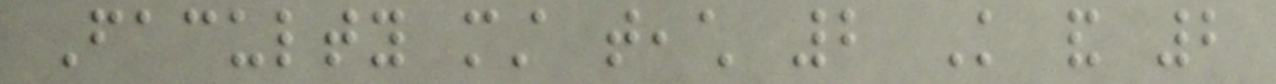Faculty must teach 2 Knowledge and 2
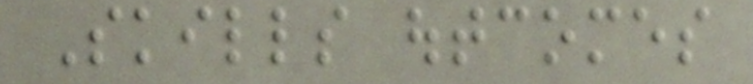Skills outcomes
